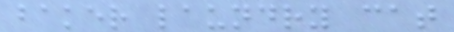baker laundry cat
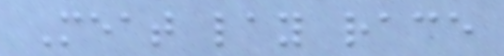Meat lay race
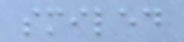smiled
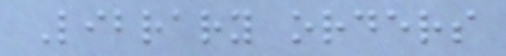Library orders
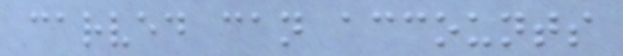carved can accounts
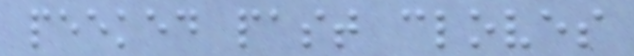peeked past cloves
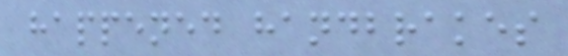happened handbrakes
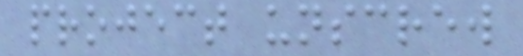project unscrew
